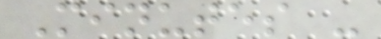Minutes -
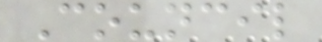Council
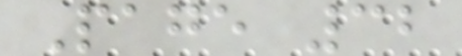Page 32
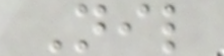Nil
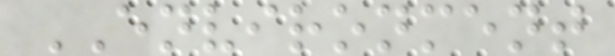ENVIRONMENT
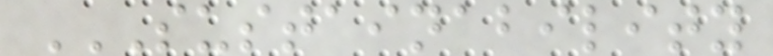SUSTAINABILITY
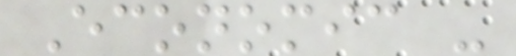Economic -
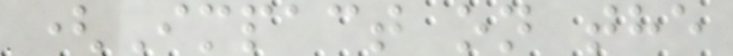(Impact on the
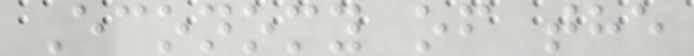Economy of the
